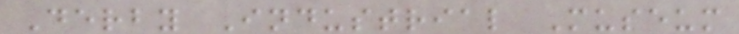Derby Industrial Museum
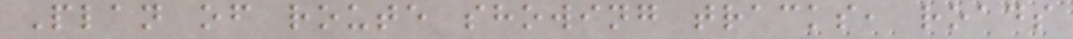Plan of route showing tracks, roads
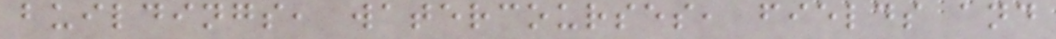buildings, watercourses, fields and
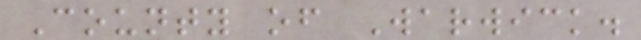County of Warwick.
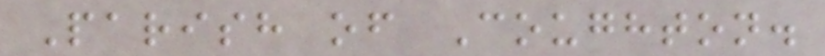Parish of Coughton.
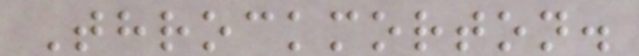Throckmorton.
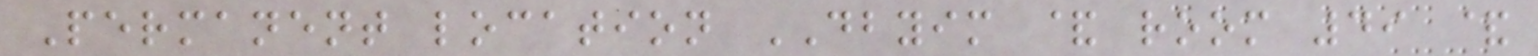Permanent location DBYIM & room 49 &
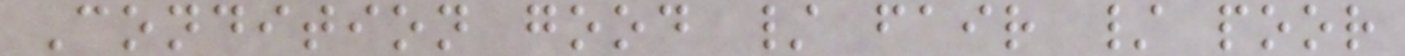Condition good / fair / poor
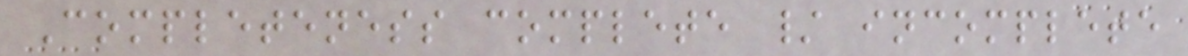Completeness complete / incomplete
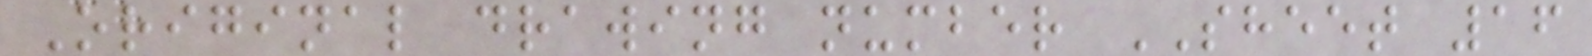Original drawing number SHEET 16
